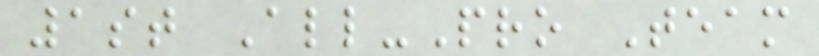1st All-Pro Team
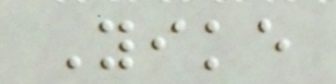Yike
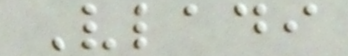Vladi
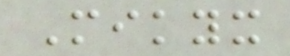Mikyx
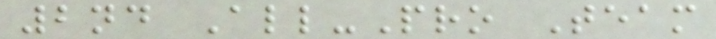2nd All-Pro Team
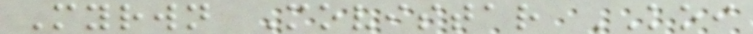Myrwn Movistar KOI
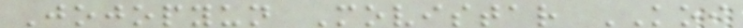Jojopyun Movistar KOI
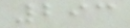293
